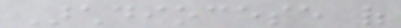Archdiocese of
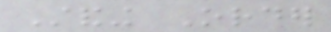Standing Order
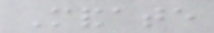Mandate
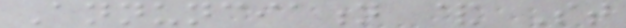Annunciation & St
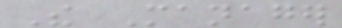The Manager
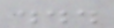...
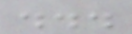...
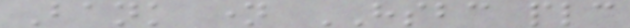Bank name HSBC plc
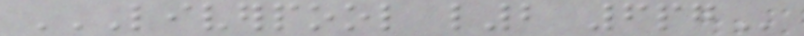LIVERPOOL L2 6PG
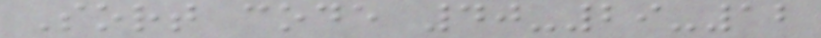Sort code 40-29-12
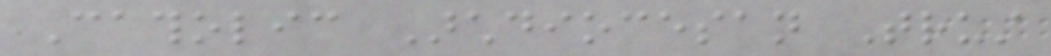Catholic Archdiocesan Trust
